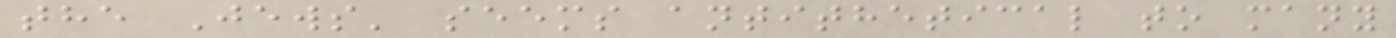the Jews' seems antithetical to many
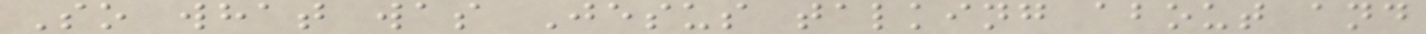So what was Jesus talking about and
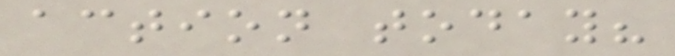action today?
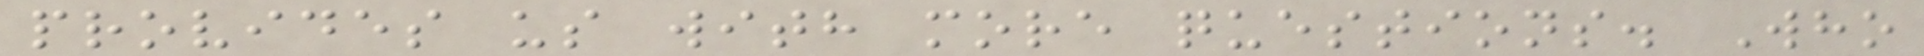provides us with more questions. Who
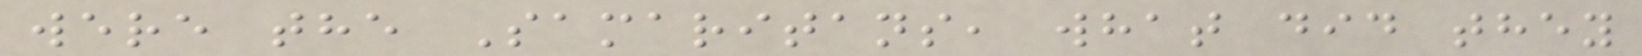were the Samaritans, what did they
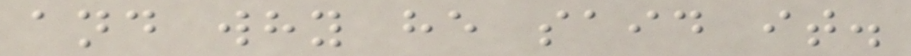and why he said it.
